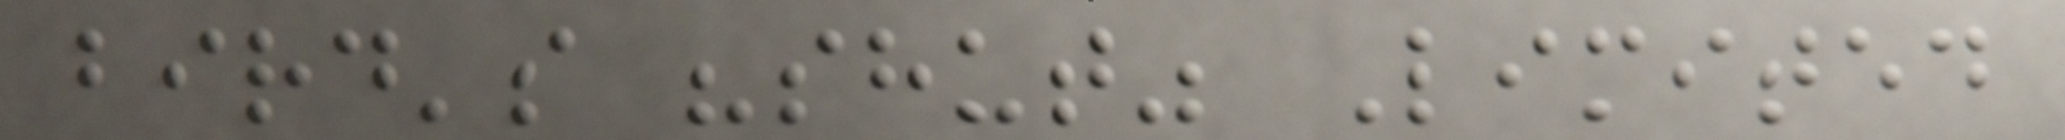bird's "shut" Limited
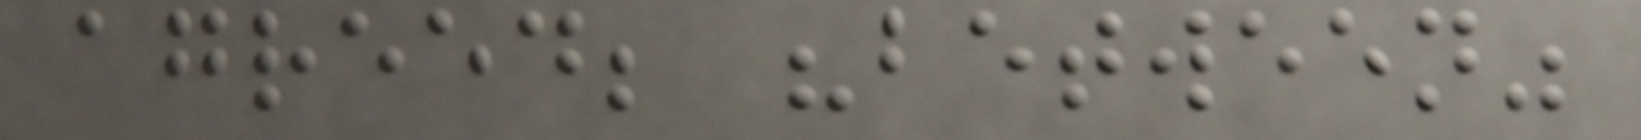agreed; "between"
